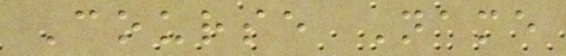Course Name
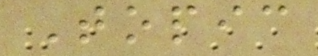Topic
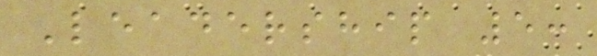Leadership 5:
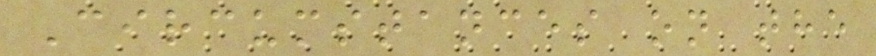Circumstances on the
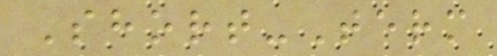Short-Term
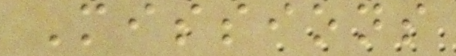Missions
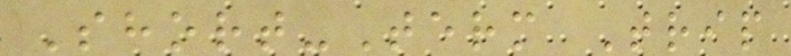Short-Term Trip
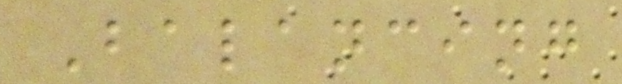Balancing
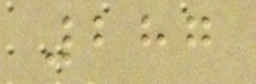287
